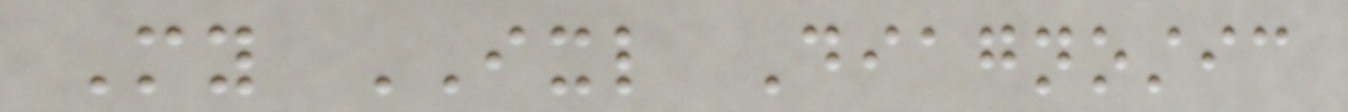My IXL Diagnostic
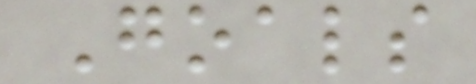Goals
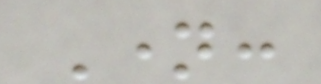Name:
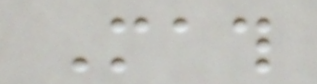Math
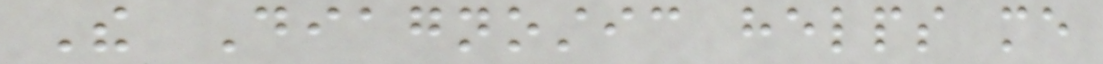The Diagnostic helps me
